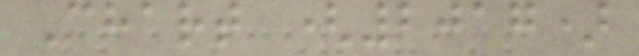Chart (2017)
